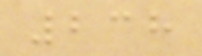238
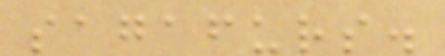sagafurs.
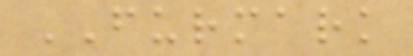FURMARK
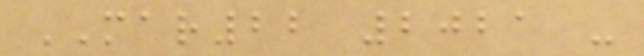MAR22 2021 -
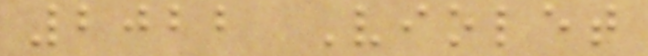2022 Violet
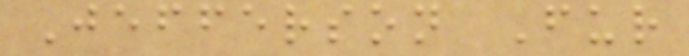Jefferson Fur
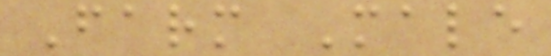Farm Male
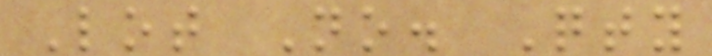Lot No. Qty
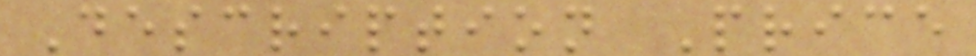Description Price
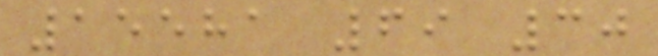15581 69 30
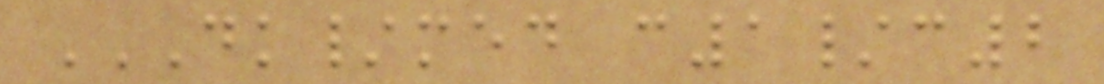DK/MED C1/C2
